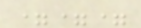===
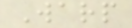Warp
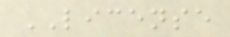LICENSE
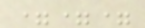===
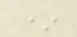*
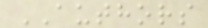AUTHORS
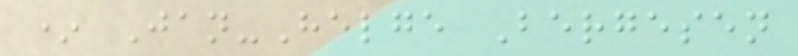* Jan-Helge Bergesen
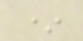*
